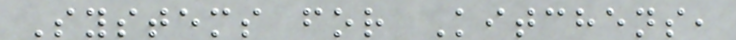Systems for Kitchens,
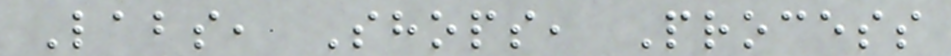Labs, Shops, Process
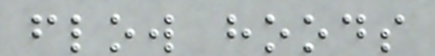flow hoods
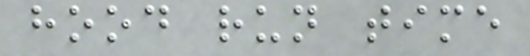hood run time
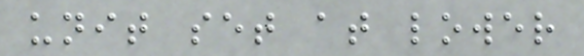unit set at lower
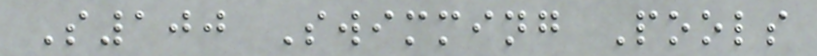S100 Swimming Pools
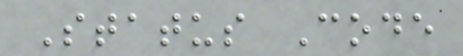Status Code
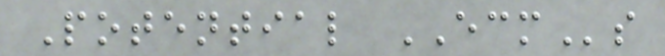Potential ECMs
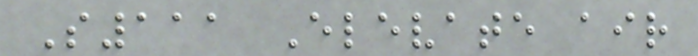S111 Elevate air
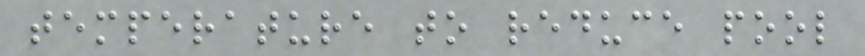temperature to reduce pool
